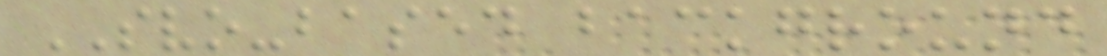SVO-based background
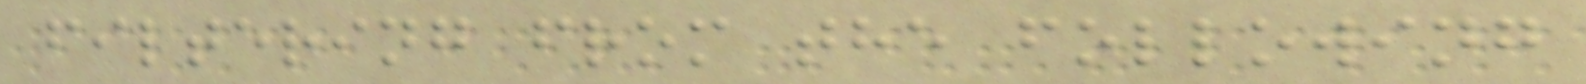filtering from the following
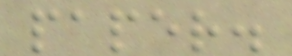paper.
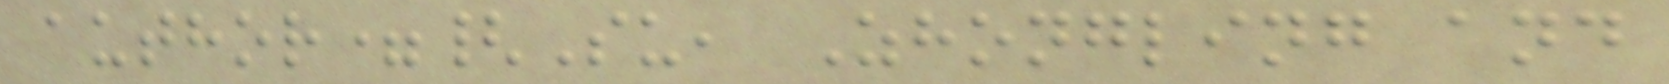author={Su, Zhongling and
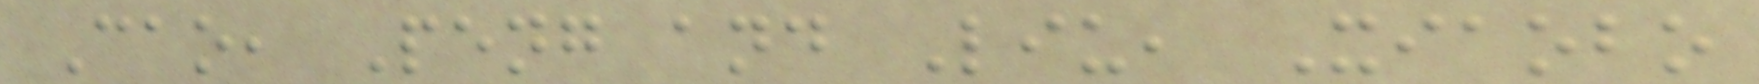Cao, Peng and Liu, Xiaobo
